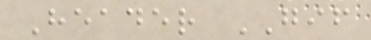Header GIF
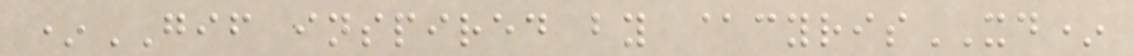*GIF inspired by @cyrisXD*
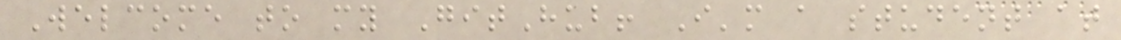Welcome to my GitHub! I'm a student at
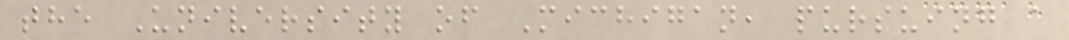the University of Michigan, pursuing a
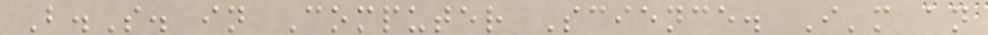B.S. in Computer Science. I'm an
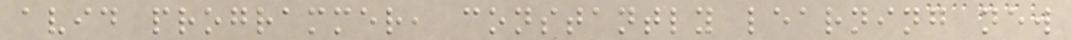avid programmer, constantly learning new
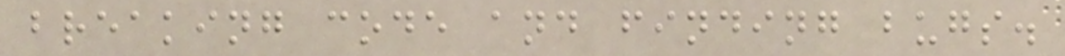breaking code and finding bugs.
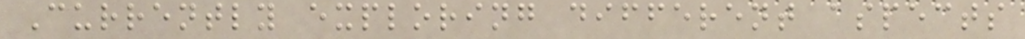Currently exploring different aspects
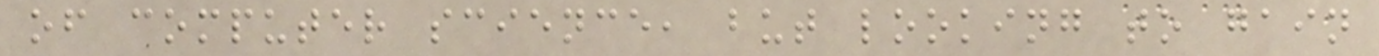of computer science, but looking to gain
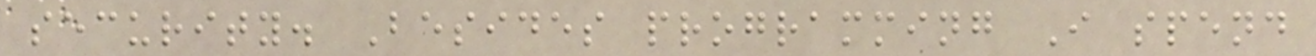security. Besides programming I spend
